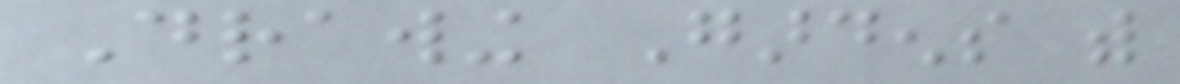Drawing Gardens with
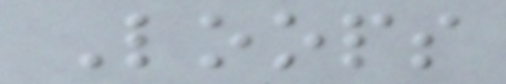Loops
